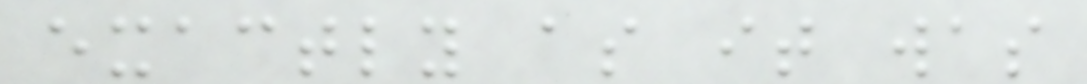exactly as it was
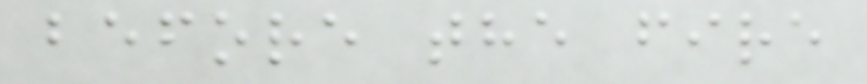before the fire
